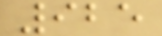925
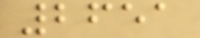2651
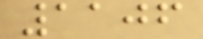1106
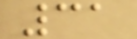31
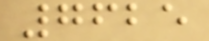7625
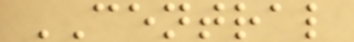CENTRAL
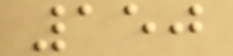150
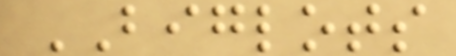BIGLOTS
